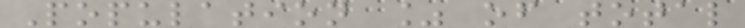Population % of total
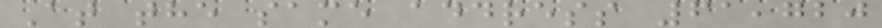At the same address 61,720
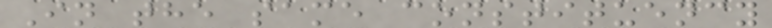In the same constituency
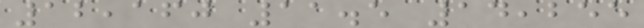12,160 11.5 14,255
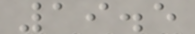19.5
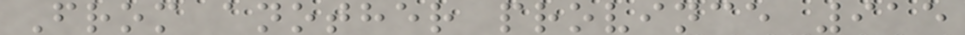From another province 915
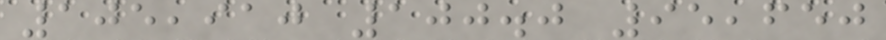105,910 100.0 95,650
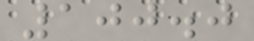100.0
